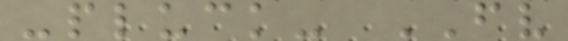-pluck- FV
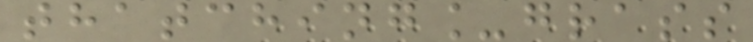thatching_grass
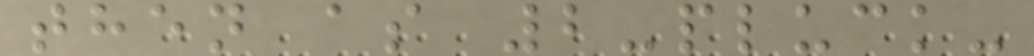then as 2-pluck-
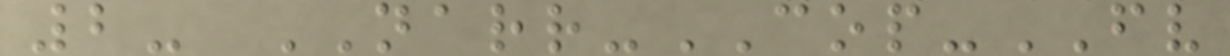2- NARR-COP-FV
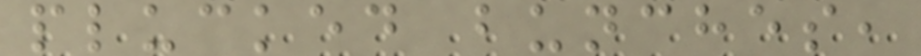plucked bunches,
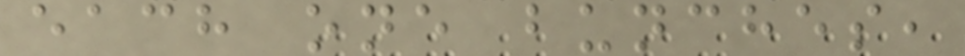each one bunches,
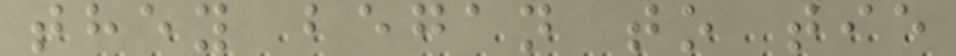they began to tie
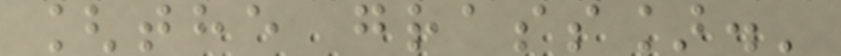[the grass].'
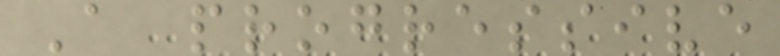A progressive
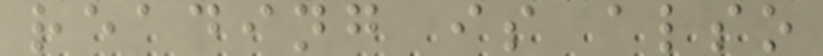reading is also
